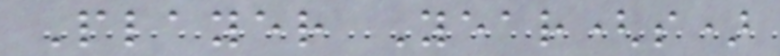Player Year(s)
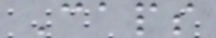Caps
